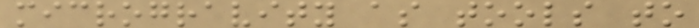microgravity as tools to
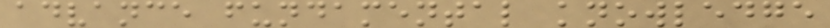advance fundamental knowledge
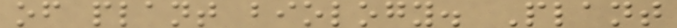of plant biology. Plant
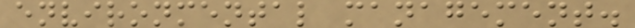environmental management.
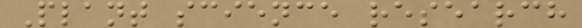Plant science research
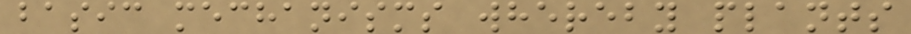basic mechanisms whereby plants
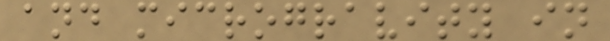and microgravity in
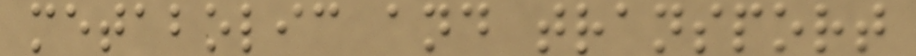metabolic and transport
